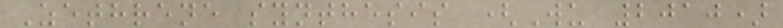Zethrene synthesis (Wu 2010)
